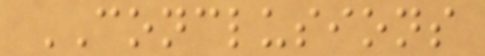CONCLUSIONS
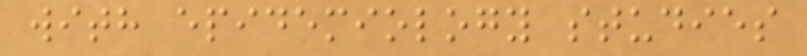with epidemiology studies
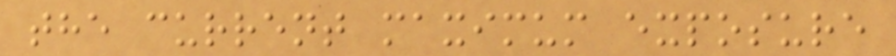the current maximum exposure
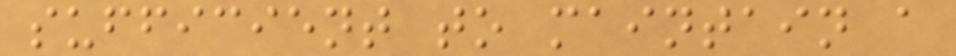sufficient to maintain a
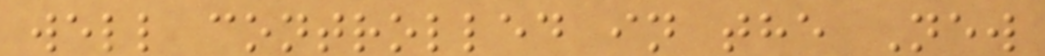well controlled in the New
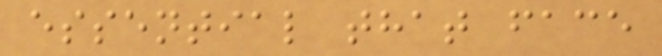essential that face
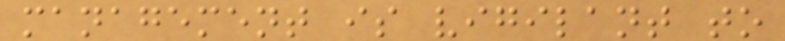management is vigilant to
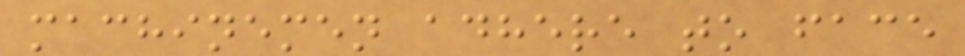machinemen adhere to face
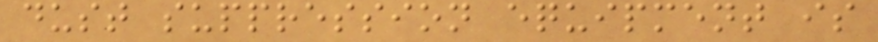dust suppression equipment is
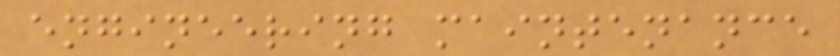engineering maintenance
